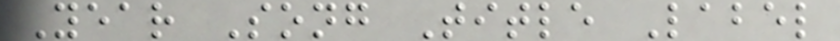Year Song Title Label
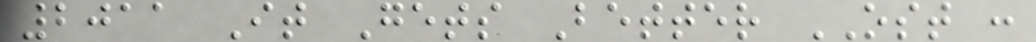2011 It Gets Better OST :
